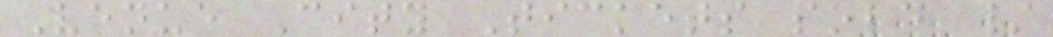Venue City Tickets sold /
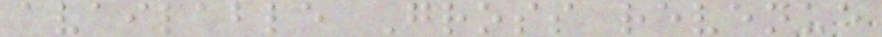available Gross revenue
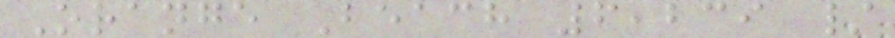Orange Beach 6,239 /
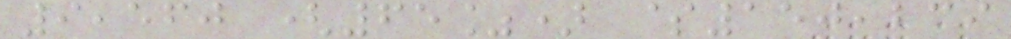9,560 (65%) $150,239
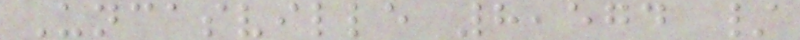Uncasville 8,574 /
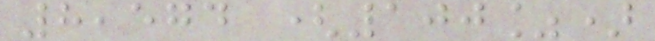8,574 (100%)
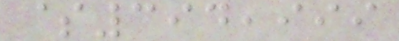$394,999
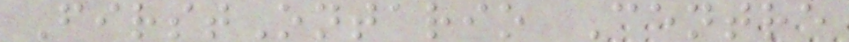FirstOntario Centre
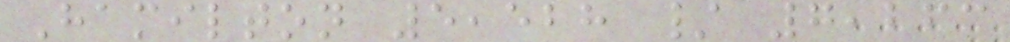Hamilton 5,528 / 7,263
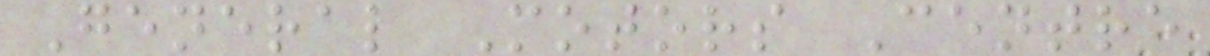General Motors Centre
